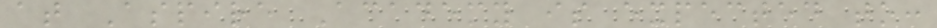at Aspire Academy is expected to:
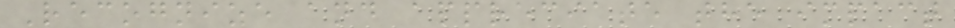Recognize and appreciate the impact
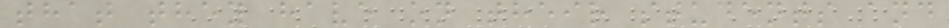that they have on their students and
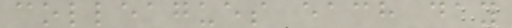colleagues each day
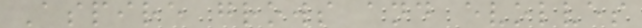Aspire grows and evolves
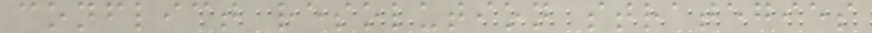conflict resolution strategies
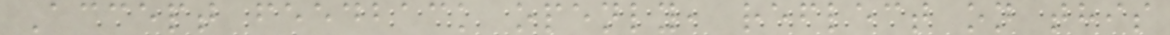Accept feedback openly, reflect on this
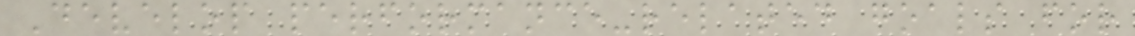Develop performance-related goals for
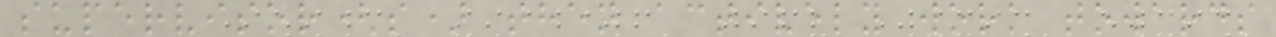supervisor(s) then actively work towards
